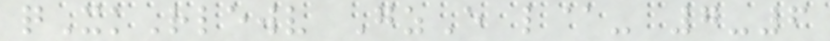qXkRlewv GzE l@- 7-6
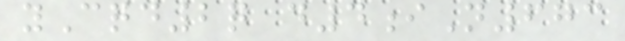yCqd2q d4iN673
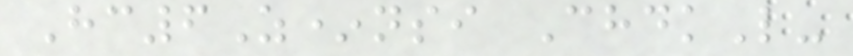Hc6Z*nsi ChdkL-
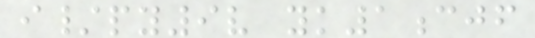i/py9v yk1cjf
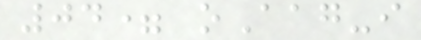04= oAag-i
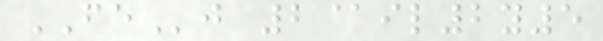FEj 2@il2y5
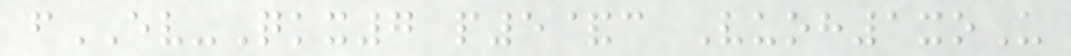fEV-Qkx7 p5&c Vuoh1xoU
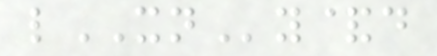lXNy&d
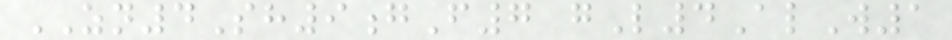ZN4Sh9gF7 gL4AlW1
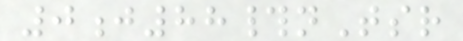0j88#nTsr
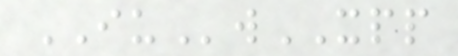IUwXPP
